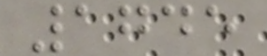1745
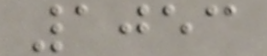1053
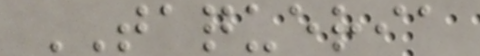TAQUERIA
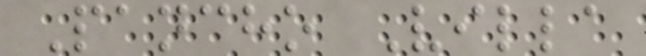Pancho Villa
